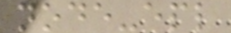node-epl
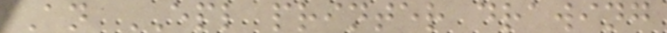An EPL printer drawing
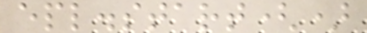epl.start()
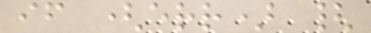if (err) {
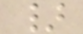}
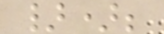});
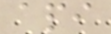api
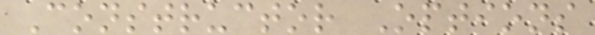Constructor Options
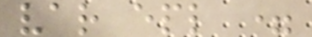var epl =
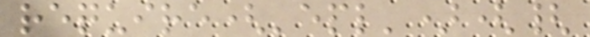require('epl')({
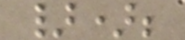});
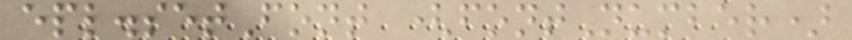epl.setFont (fontNumber)
